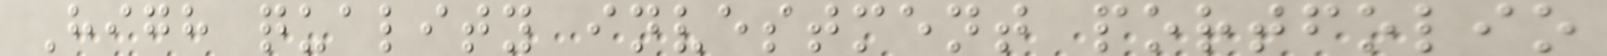High quality investment portfolio
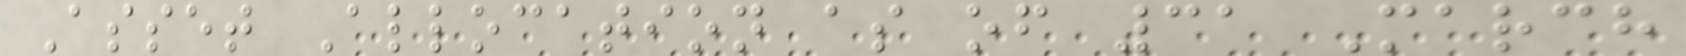Asset Allocation as of 31 March
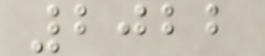2022
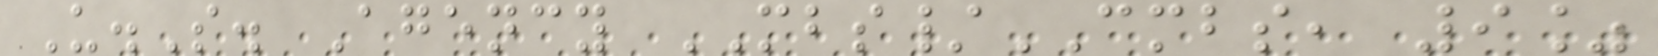U.S. Agency MBS/CMBS, 9%
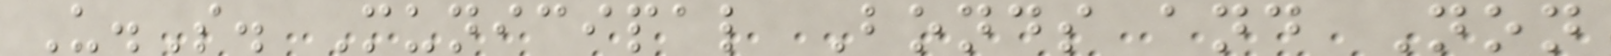U.S. Municipal Bonds and Non
